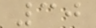30
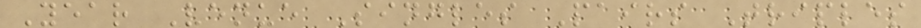Year Venue Singles Pairs Triples
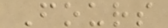Fours
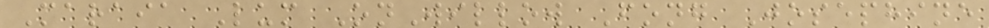Maraia Lum OnWillow Fong Josephine
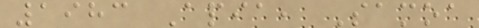1983 Apia, Samoa
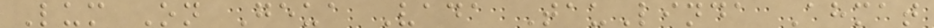Lum On Geua Vada TauLinda Ahmat
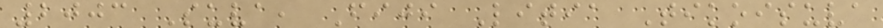2003 Suva, Fiji Litia Tikoisuva
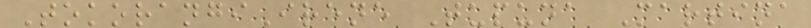TokorangiIrene Tupuna Martina
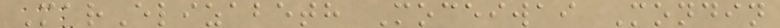MarElizabeth Moceiwai Mondin
